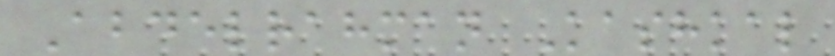Abdelrahman Kashkal
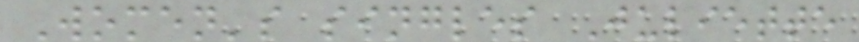Women's singles Juliette
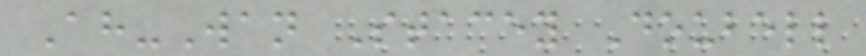Ah-Wan Stacey Doubell
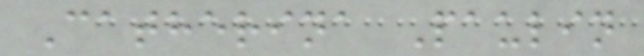Catherina Paulin
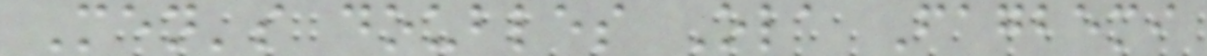Men's doubles Ola Fagbemi
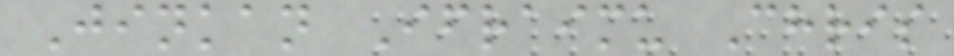Jinkan Ifraimu Chris
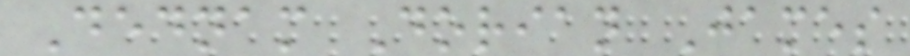Dednam Dorian James
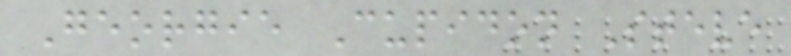Georgie Cupidon Steve
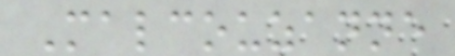Malcouzanne
